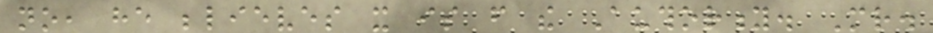no, he believes it is from the Authority. Mr.
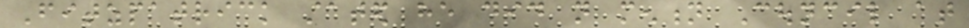Fitzpatrick stated he did not mention Council at
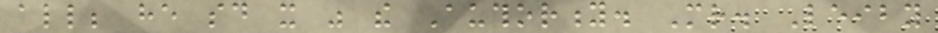all; he said it was the Authority. Mr. Leiby
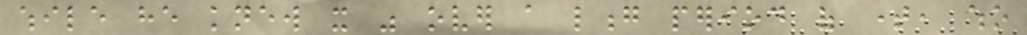while he knew it was over a long period of time, who
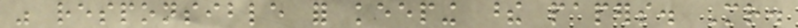was responsible for keeping these papers. Mr.
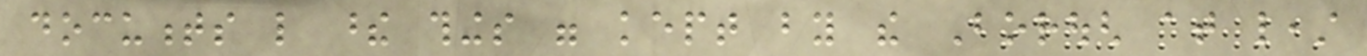documents like these things were kept by the Borough at least
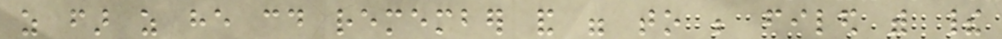as far as he could remember and were to be filed with their
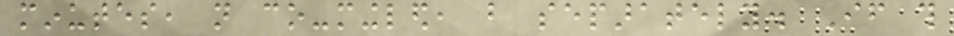minutes, not co-mingled, but separately. If this
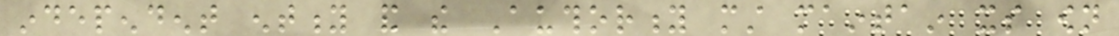independent entity and the Authority must maintain its own
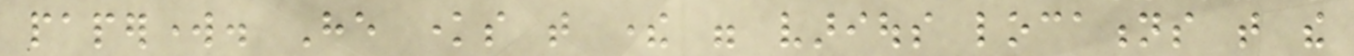paperwork. He knows that there were various locations that the
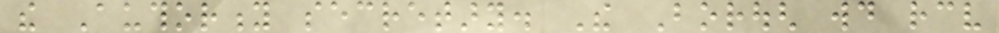the Authority secretary. The Borough would receive
